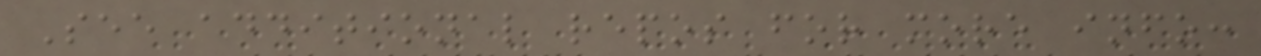See additional repos for more info:
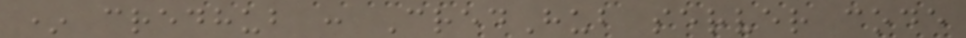* credhub : CredHub server code
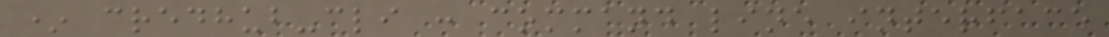* credhub-cli : command line interface
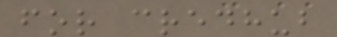for credhub
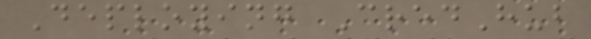Deploying CredHub
